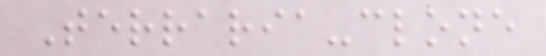Terraria-clone
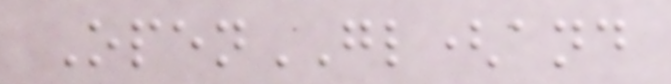OpenGL(and
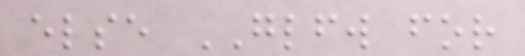else GLFW for
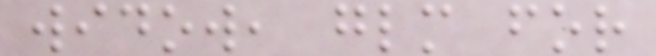widow, glm for
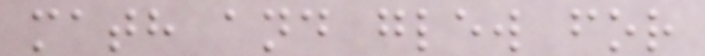math and glew for
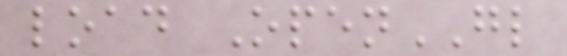load OpenGL
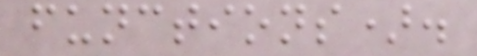functions).
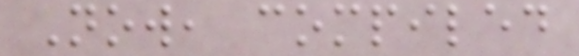Now, compiled
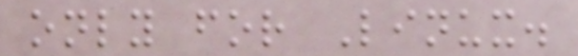only for Linux.
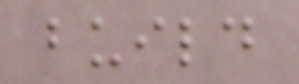build
